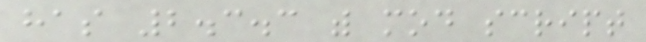has 2.3.3 with mod script
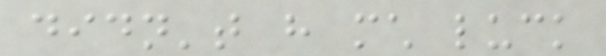didn't have much luck
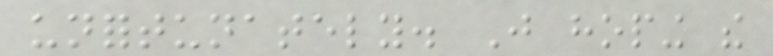unfortunately. Just hoping the
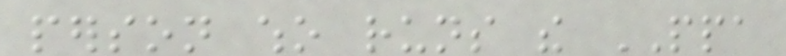person who runs the PPA
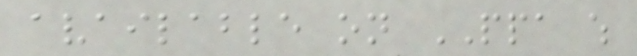available on PPA which
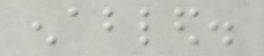enabled.
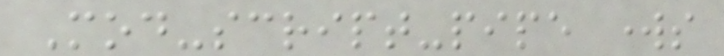Mod-script-pipe works
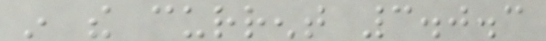in the current 3.0.3
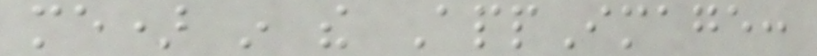me) in the AppImage:
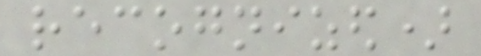recognized)
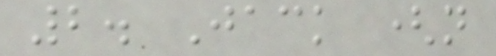2. Jack (not
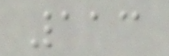113
